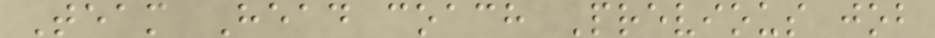Team Head coach Previous job
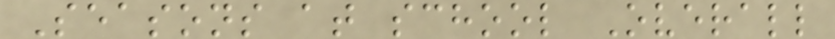Seasons at school Overall
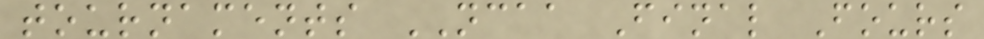tournaments NCAA Final Fours
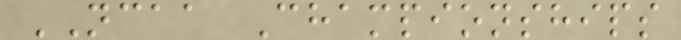NCAA Championships
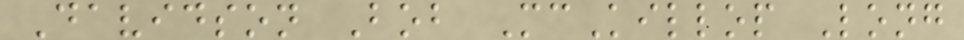Davidson Bob McKillop Long
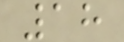18
